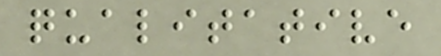qualitative
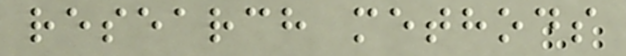research methods
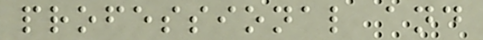professional and
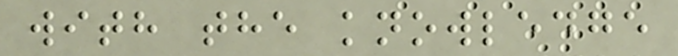with the knowledge
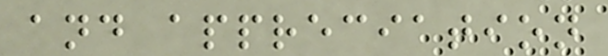and appreciation
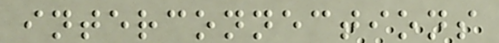interconnections
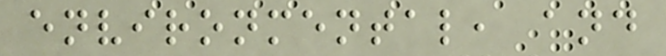environmental, and
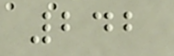242
